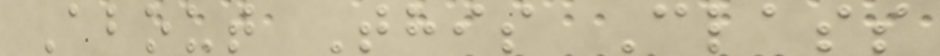About This Class
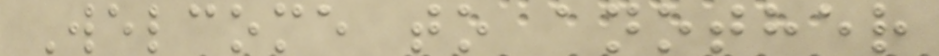Welcome to another
